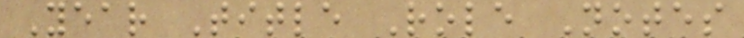Year Title Role Notes
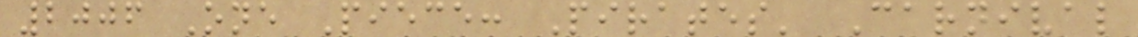2006 One Piece: Pirates' Carnival
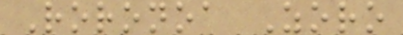Roronoa Zoro
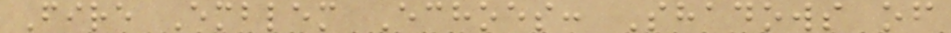Fire Emblem Echoes: Shadows of
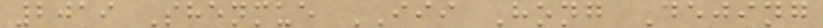2019 Shenmue III Hong Dejing
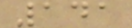141
